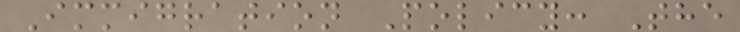Immigration Policy: The
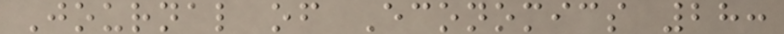Journal of Economics 28:
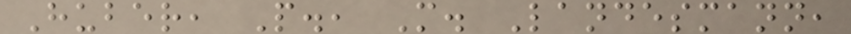Huber, P., M. Landesmann,
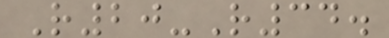R20-R34.
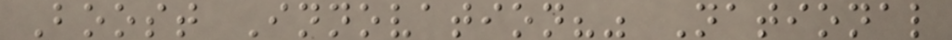Boost Innovation?" National
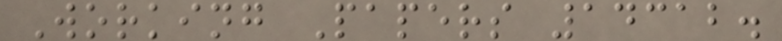Working Papers 14312.
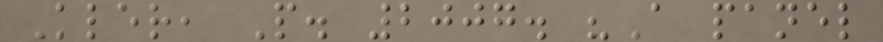Kler, P. 2007. "A panel
